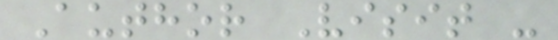Author Visit -
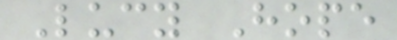Lucy Hope
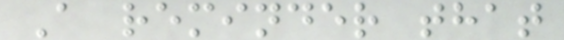A reminder that
